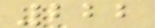222
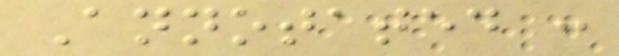Annotated :
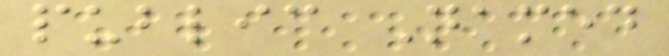public Named
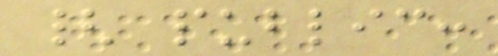{ public:
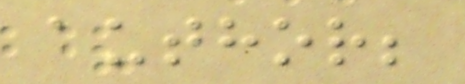author;
